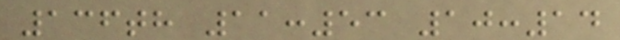136th 11:53 10:14
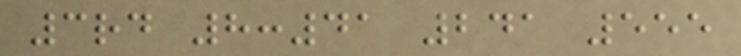3rd 8:41 241 555
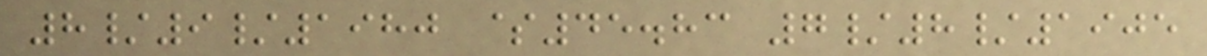8/9/1980 $45.83 7/8/1905
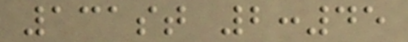131st 2:45
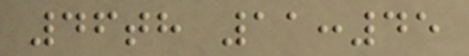46th 11:45
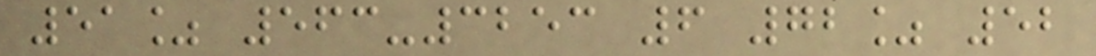51% 563-3253 6 72% 52
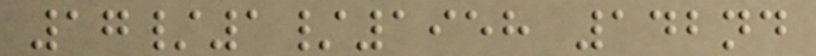17/1/1958 142nd
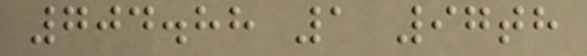704.88 1 97th
